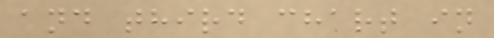and third chart in
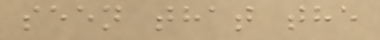seen that the
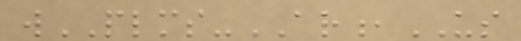wPLMS-AR,US
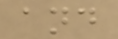and
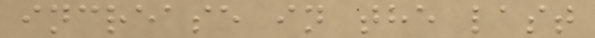increase in the last
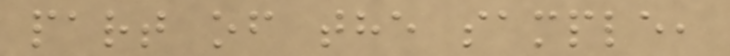part of the sample,
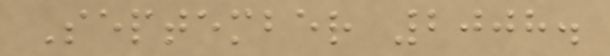September 2008.
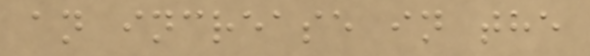an increase in the
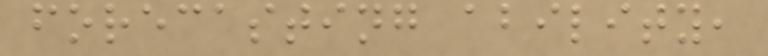forecasting ability,
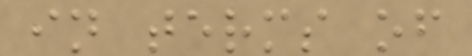in terms of
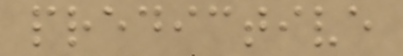predictive
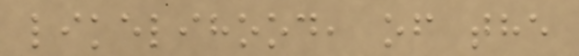likelihood, of the
